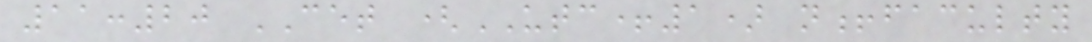11:20 CET (UTC+1) n!faculty
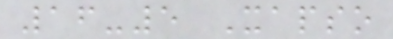16-5 Xapso
